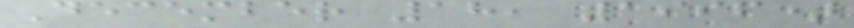December 18, 1996)
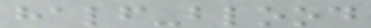half-blood
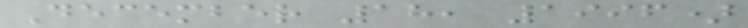December 18, 1996)
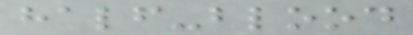half-blood
